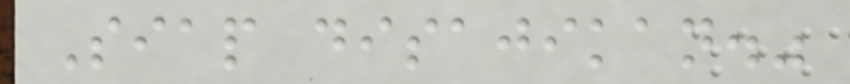Siap disajikan."
